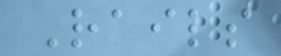Rails
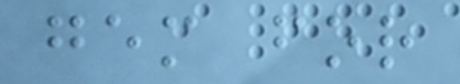gem for
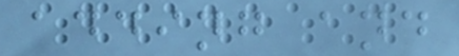adding and
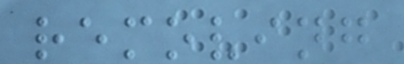removing
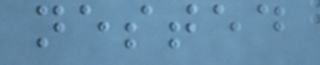nested
